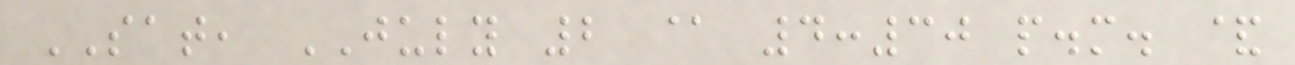SAT, JULY 2 @ 4:30 p.m. &
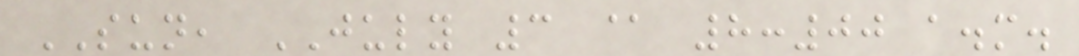SUN, JULY 3 @ 8:00 a.m.
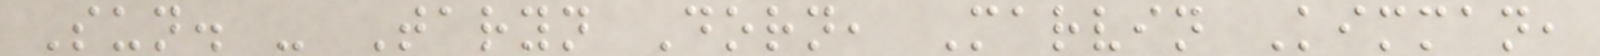Sun. - Taryn Dorn, Marvin Kimman,
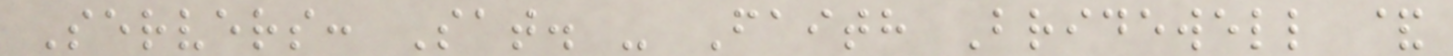Servers: Sat. - Faith Bridewell &
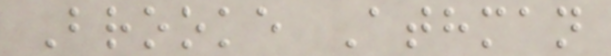Brooke Athman
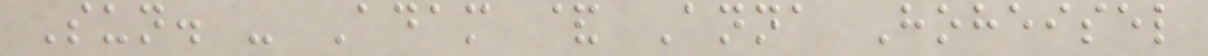Sun. - Adam & Anna Hoheisel
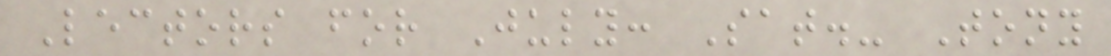Lectors for July: Sat.- Tony
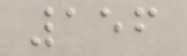156
